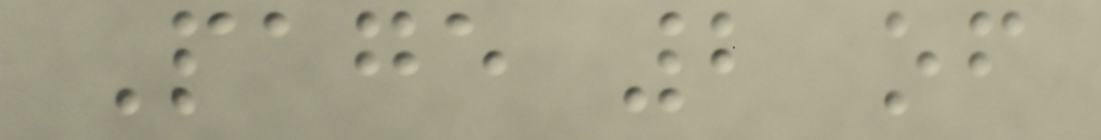Page 2 of
